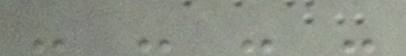- - - -
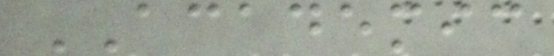ACADEMIC
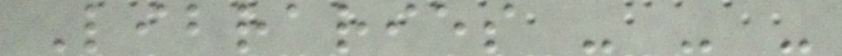Libraries - - -
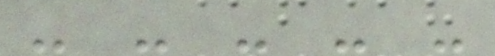- - - - -
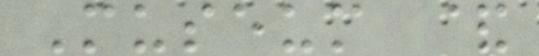Museum &
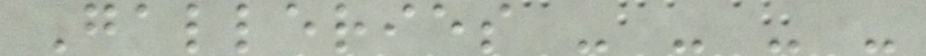Galleries - - - -
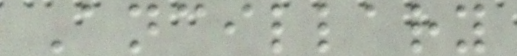Ancillary
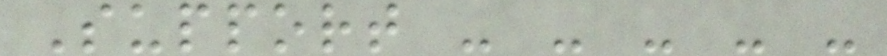Support - - - - -
